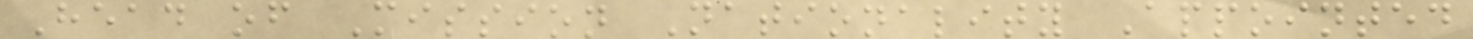Head of Mission Nationality Appointed
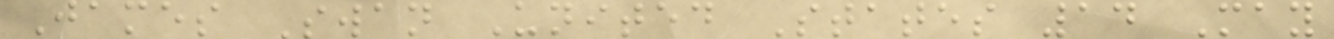James Swan United States 14 May
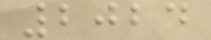2024
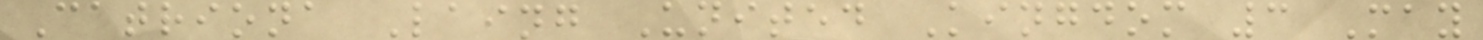Catriona Laing United Kingdom 3 May
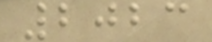2023
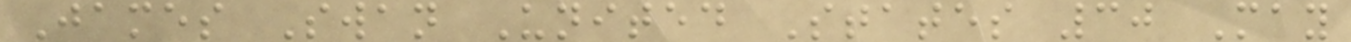James Swan United States 30 May
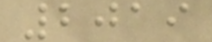2019
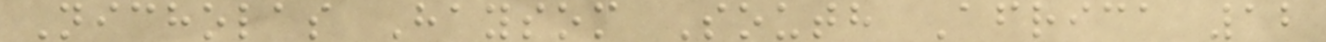Nicholas Haysom South Africa 12
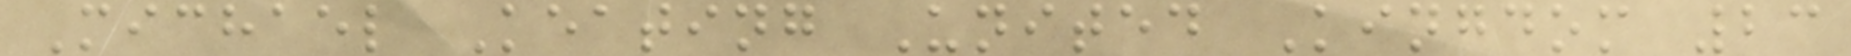Michael Keating United Kingdom 23
